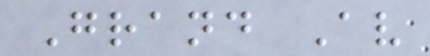Grand Av
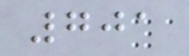701
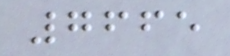7665
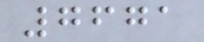7671
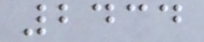2434
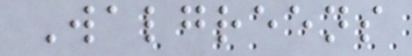Walgreens
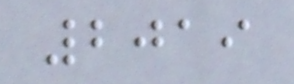2019
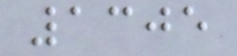1305
